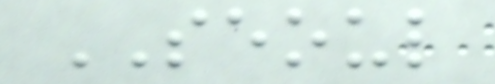SEOUL
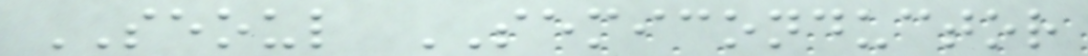SEOUL SEMICONDUCTOR
